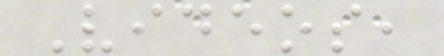Videos,
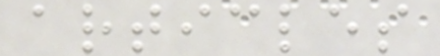articles
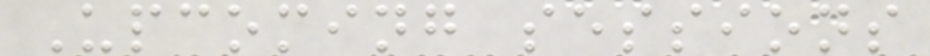Upcoming sessions
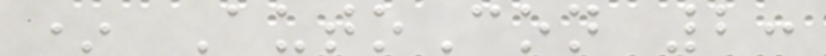* AutoCon 2:
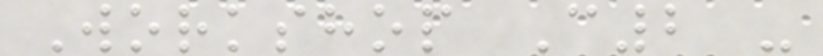Workshop C2 -
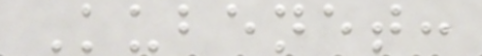Kubenet:
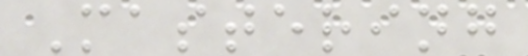Mastering
